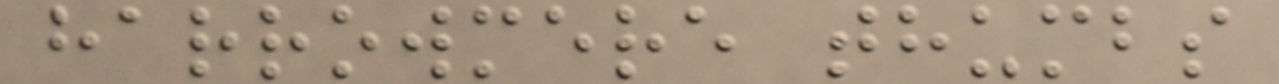harrowmere thumbs
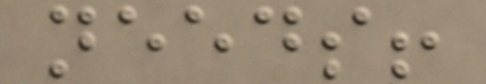needs!
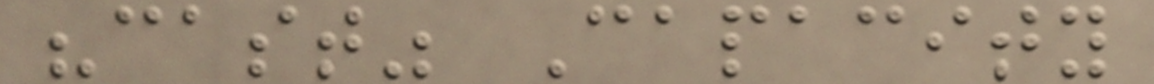"cast" Capacity
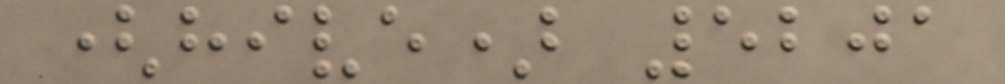(hive) 5201
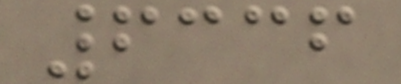6336
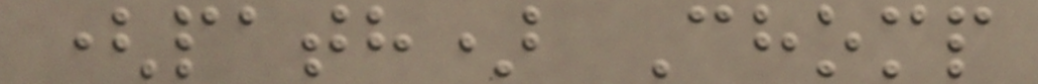(path) Chomp
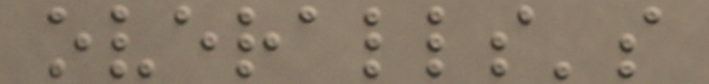overalls's
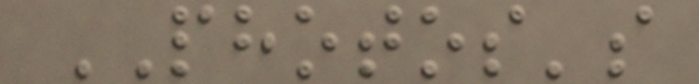PHOTOS's
